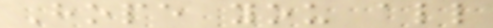Hope you all
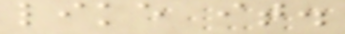like it.
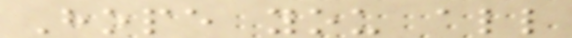Hope you all
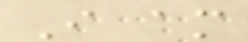I am
